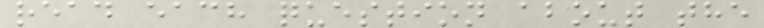read each question about the
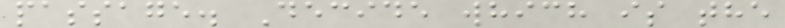passage. Decide which is the
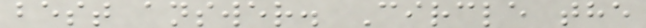best answer. Circle the
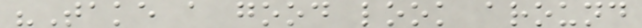"Take a good look around
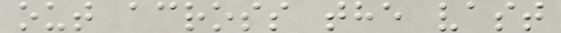out across the vast
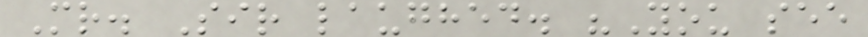Mr. Sir laughed. "You see
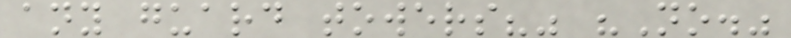any guard towers?" "No."
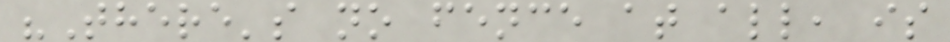"There's no fence at all, is
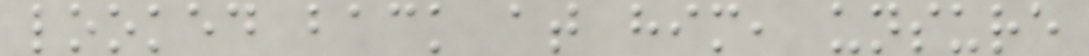looked back at him, unsure
